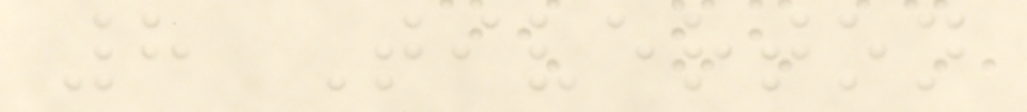8 Tiverton
